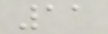11
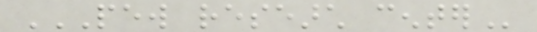PEW RESEARCH CENTER
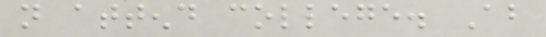not attend college. About
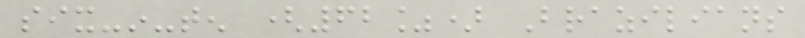six-in-ten (62%) Brazilians
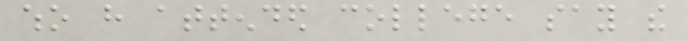who have attended college say the
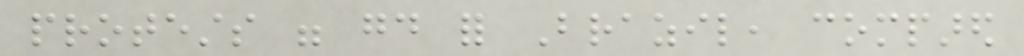protests were good for Brazil, compared
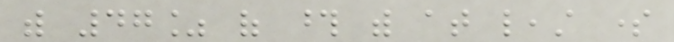with 47% of those with at least some
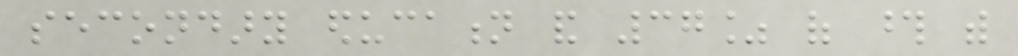secondary education and 37% of those with
